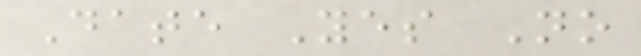Date Yes No
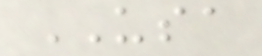USA
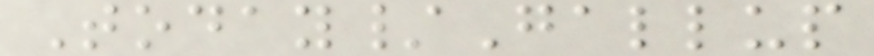Today/Gallup
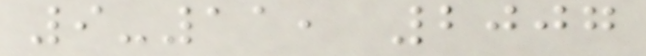9-11, 2007
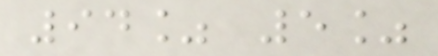94% 5%
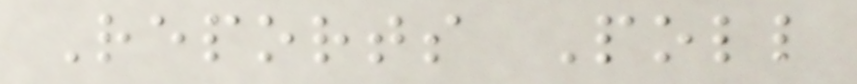Reports Poll
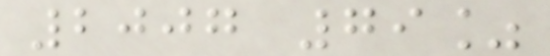2007 79%
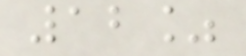12%
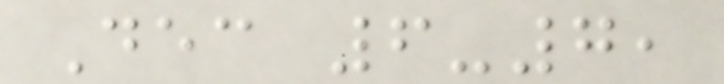Dec 6-7,
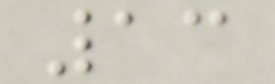13
